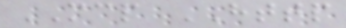MCP HTTP
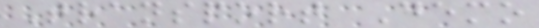Transport Demo
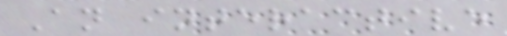An interactive
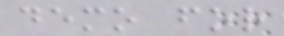demo for
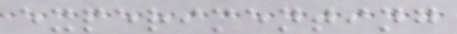experimenting
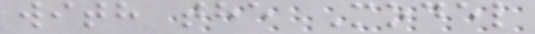with the Model
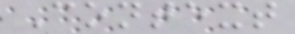Context
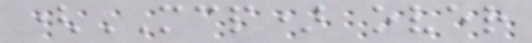(MCP) over
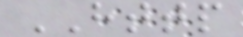HTTP
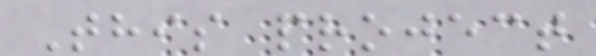This project
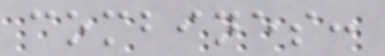combines:
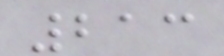213
